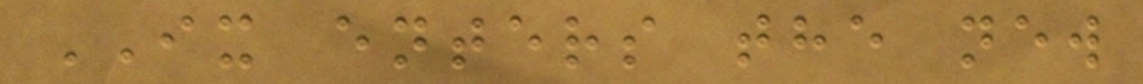IX enters the new
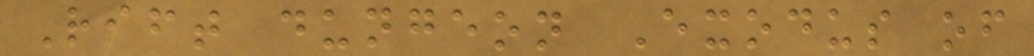Rift dungeon Exodus of
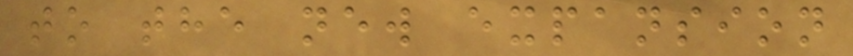to the new expansion
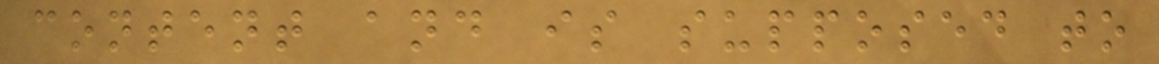content and is supposed to
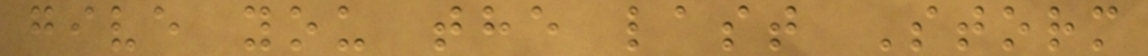give you the last Storm
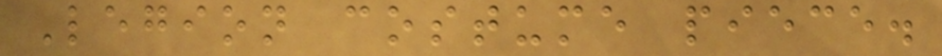Legion costume piece.
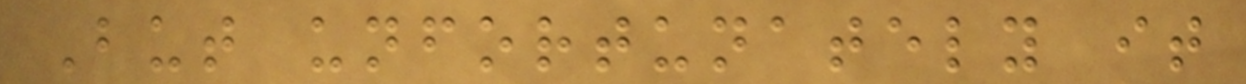But unfortunately it
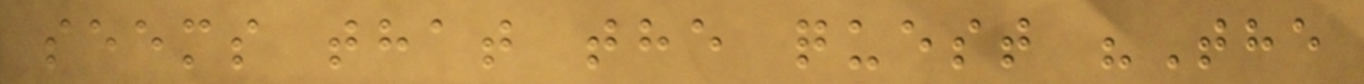seems that the quest "The
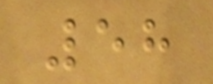58
